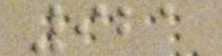921
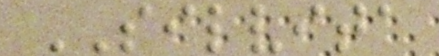SILVITA
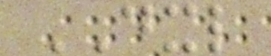DXL
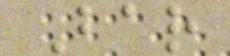Bar
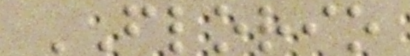FLORIO
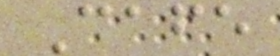Cafe
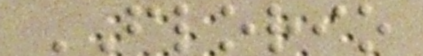FLORIO
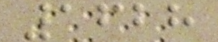1628
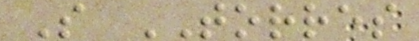S TORRES
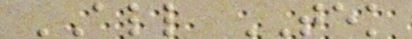ALL TEK
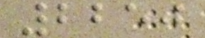2250
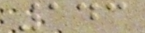143
